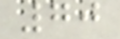70
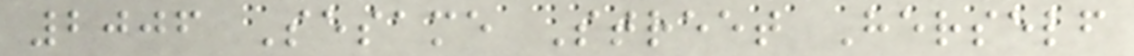2006 Sesame Street Herself
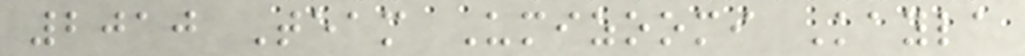2010 Team Umizoomi Kayla
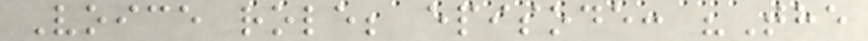Voice role; episode: "The
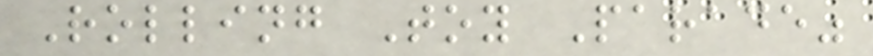Rolling Toy Parade"
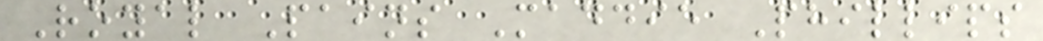Royal Pains Maddie Phillips
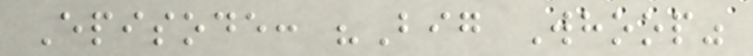Episode: "Big Whoop"
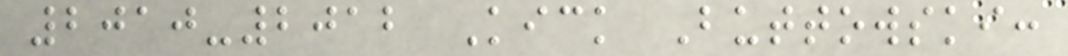2010-2012 Kick Buttowski:
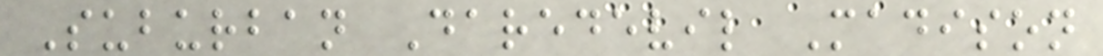Suburban Daredevil Madison
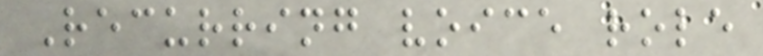Recurring voice role
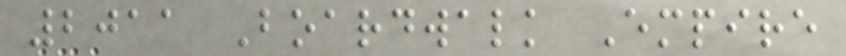2011 Boardwalk Empire
